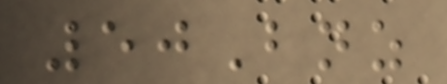50Bnz
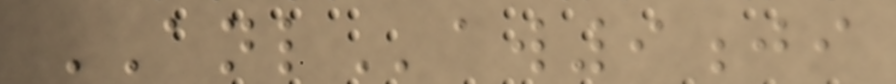ANLaw9ji
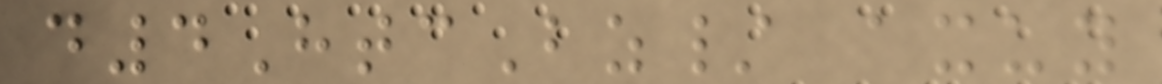d4HtcBz/ axuy
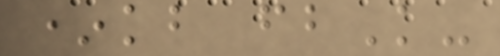*kb fbK-
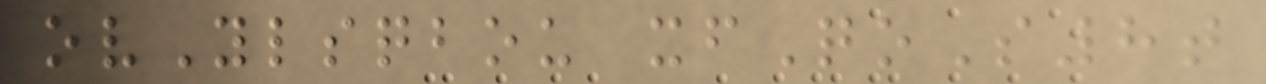ovYlsqbou xfQoS8t
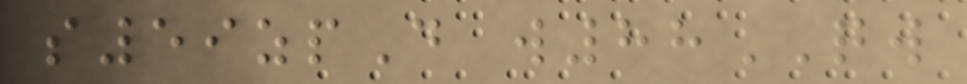s59zpD w88QW
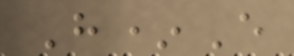H*E
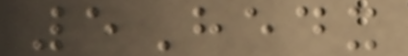5Hedx
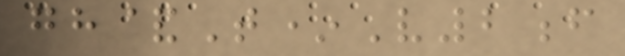gh&T*V2f
